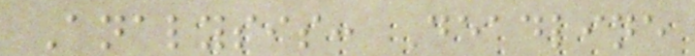Analysis: Deadline
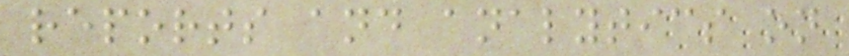reports and analytics on
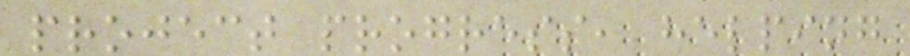project progress, helping
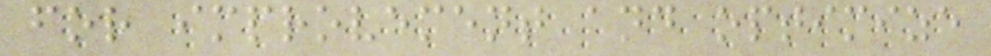for improvement and optimize
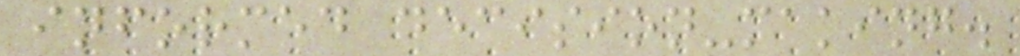informed decision-making.
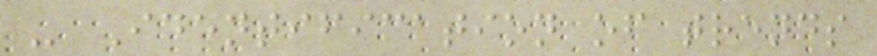- Identification of trends
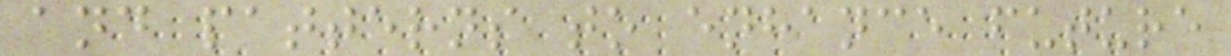and patterns to enhance future
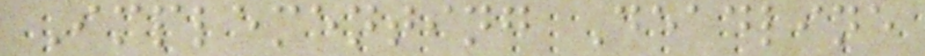Implementing Deadline
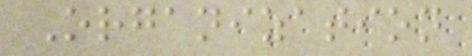Organization
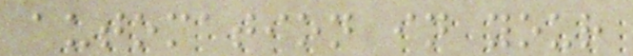automation in your
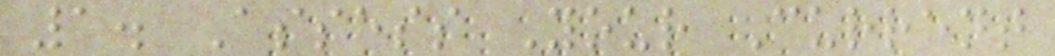1. Assess Your Current
